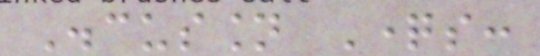Discussion Questions:
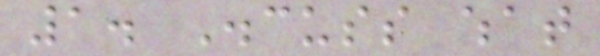1. Discuss what
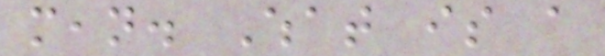mean. What is a
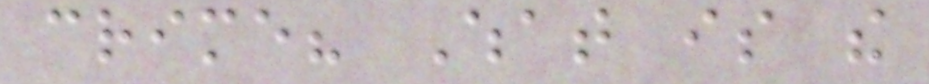crime? What is the
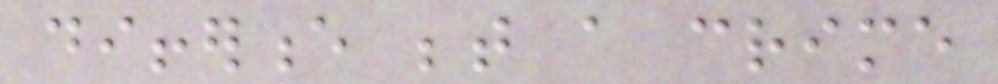difference between a crime
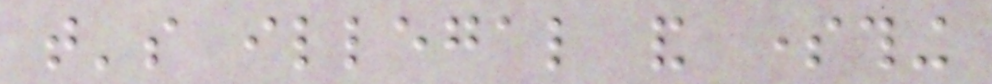that's illegal and something
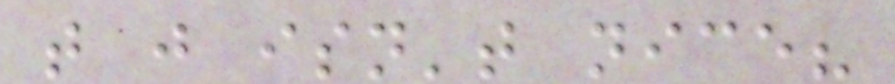that just isn't nice?
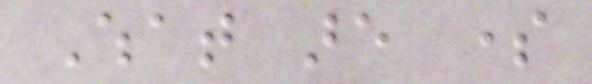What are some
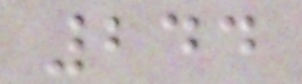244
